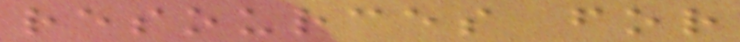resources for
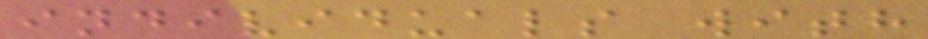individuals with
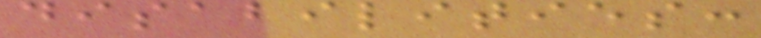disabilities:
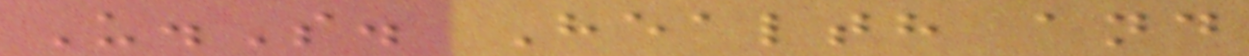U.S. Health and
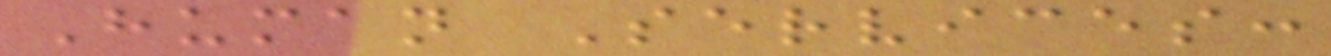Human Services:
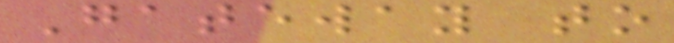Gateway to
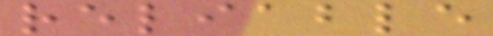reliable
